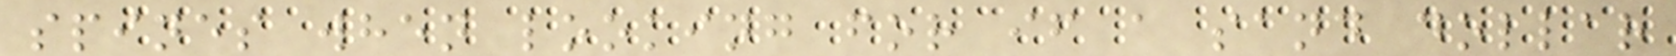spines when looking for if a sand dollar
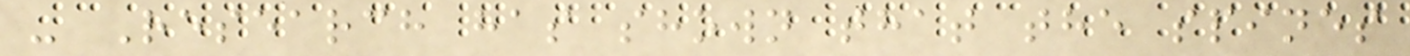- Research has shown that the spines
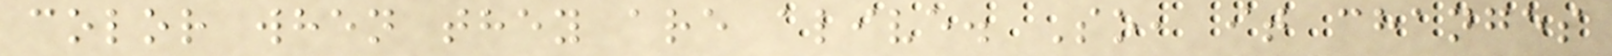color when they are alive. So, it changes
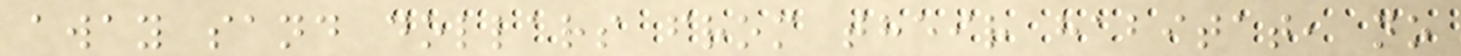away sand dollars from their habitat, no
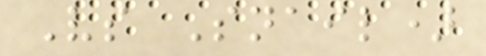Vs Snail)
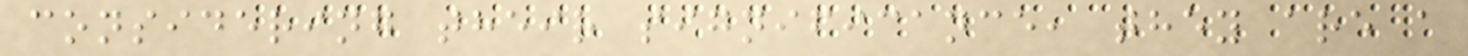considering their significance, they are a
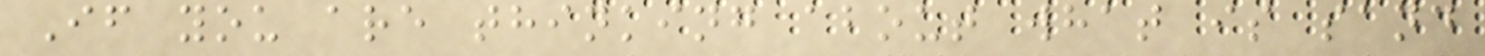If you are thinking about what is sand
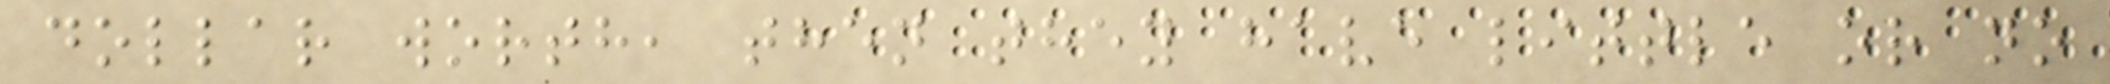dollar worth, then they have little or no
